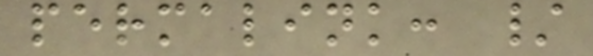permalink: /
